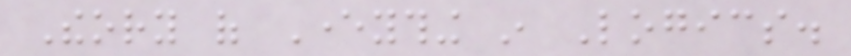Theory of Everything in Logics.
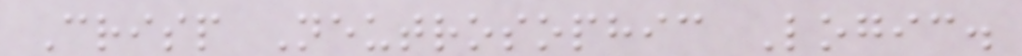Crisp Neutrosophic Logic.
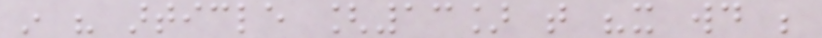in his article [13] that "it would be
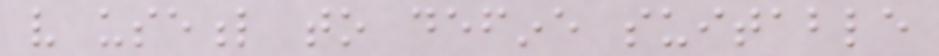very useful to define suitable
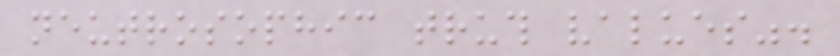neutrosophic truth values".
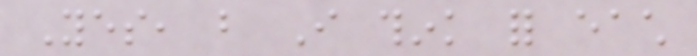Yes, but I think for each
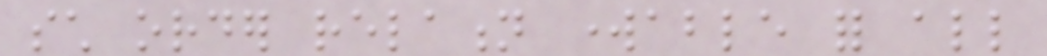such order relation workable for all
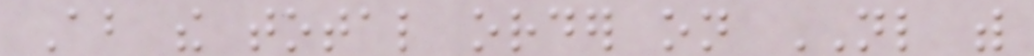About the total order on NL with
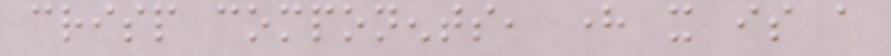crisp components, here it is a
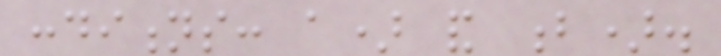conditions: a) and b).
